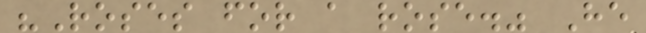"Roses for a rose." He
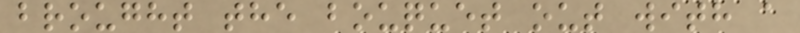brought the bouquet out with a
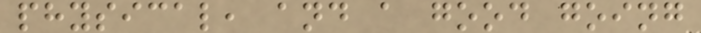physical, and a good going
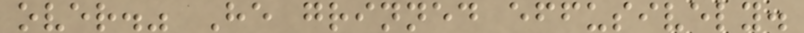over." He grinned effusively.
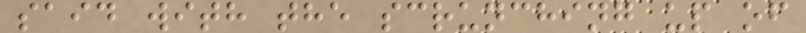said with the scrunching up of
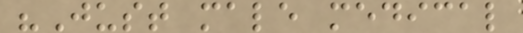"Just male medical
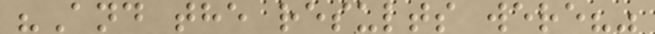"And the results were?"
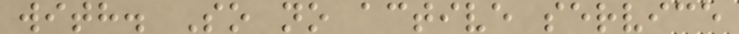with. So no active service
